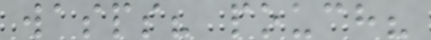wasps? pouch?
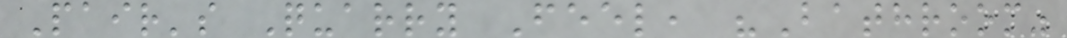Pair's Quarry Feel, "Bathroom"
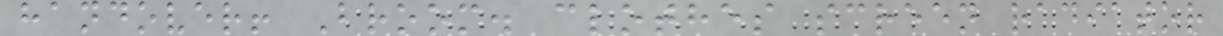handover! Broom. clothes screen radiator
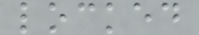locked
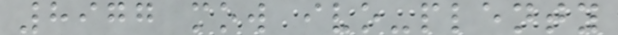8977 mow ivo-plenty
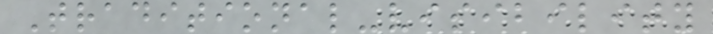Traditional-visibility
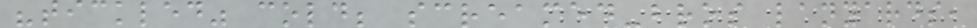"tickled" cold; screamed-bros lanyards,
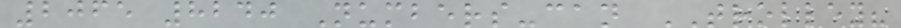2065 8240 Numbers-can TROLLEY?
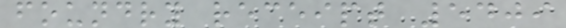foundry receipt 5409
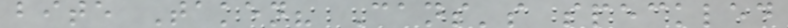bite Taken? Cans's speckled
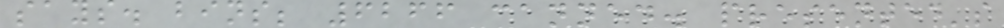says. bins; 6266 canned. presented's
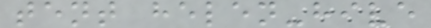tent helen-hive
